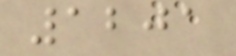1201
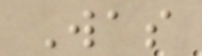Was
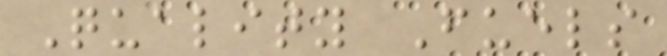Quality Fuels
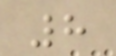8
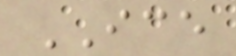ICE
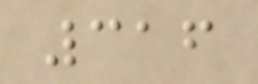316
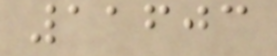11603
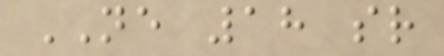NE 18 sr
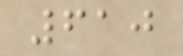610
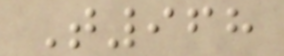T968
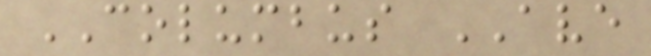COLUMBUS AVE
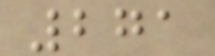271
